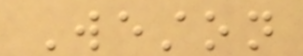Weston
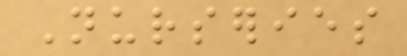Nurseries
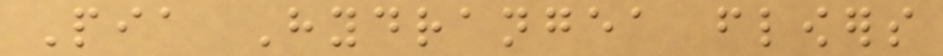Pia Hydrangea flowers
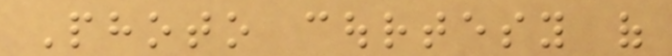Photo courtesy of
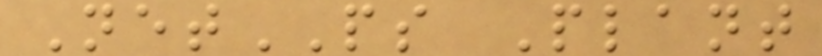NetPS Plant
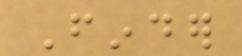Finder
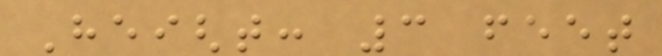Height: 3 feet
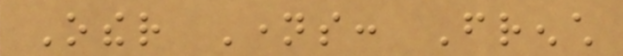Other Names: French
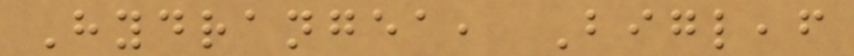Hydrangea, Bigleaf
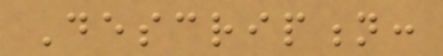Description:
